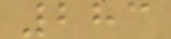283
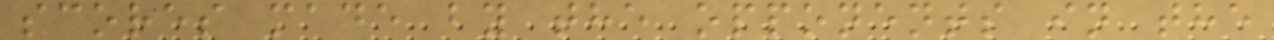scores made by the opponents in the
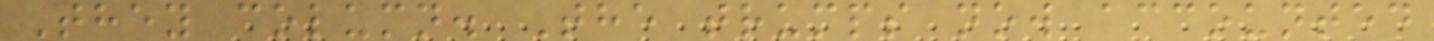They column. The trumps now accounted
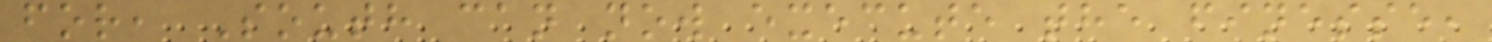for, South can now execute the finesse,
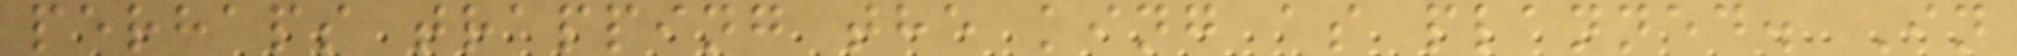perhaps trapping the king as planned. In
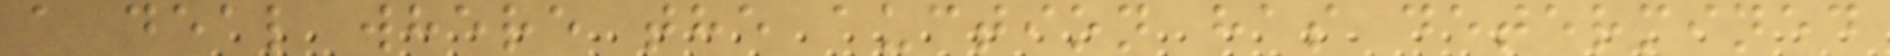a deal where the auction has determined
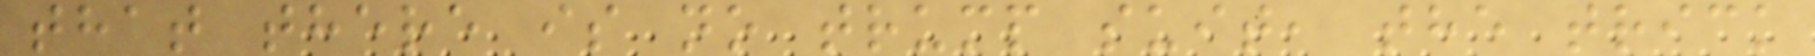that there is no trump suit, the trick
